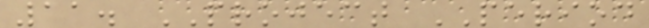11. PROJECT PERIOD
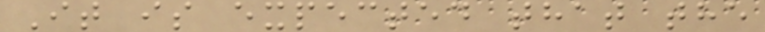It is expected that the
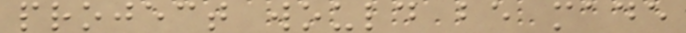project would be made
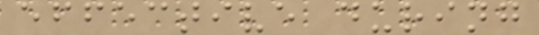effective during
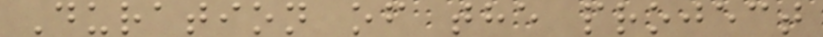Duration of the project
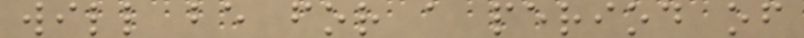will be for a period of
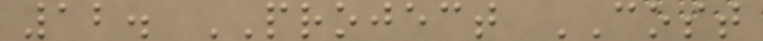12. PROJECT COST
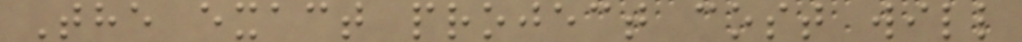The exact project cost will
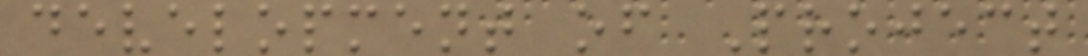development of Project
